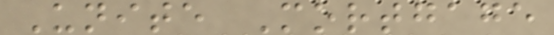Unite Mortgage
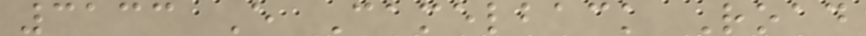3133 E Camelback Road
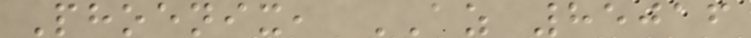Phoenix, AZ 85016
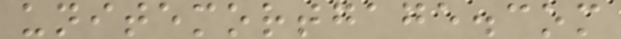unitemortgage.com
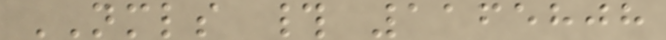NMLS # 1165808
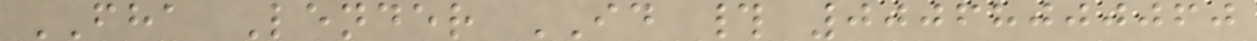FHA Lender ID # 00068000060
